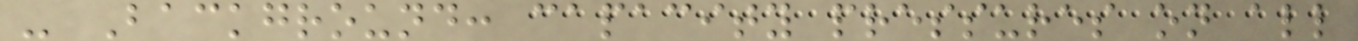- Background: capacity pressures on all
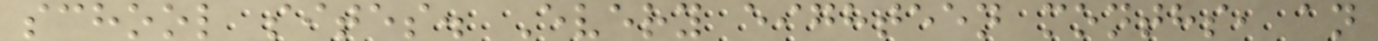school sites. Every eighteen months, an
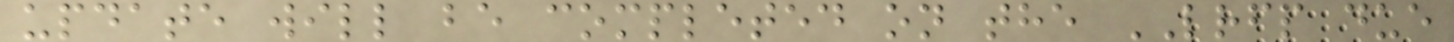update will be completed on the LRFP due
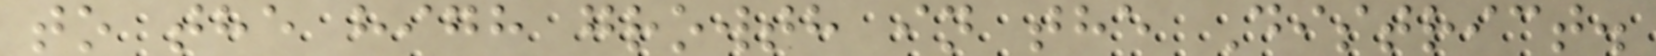to the high growth in the District.
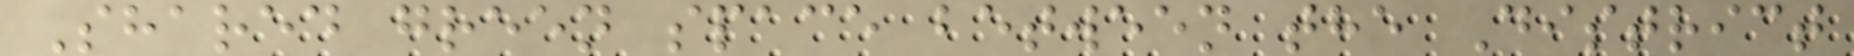Shared green space between the District
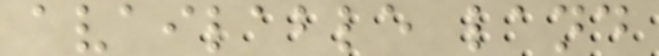available land
